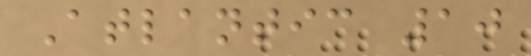Atlantic 10
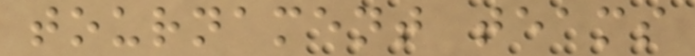tournament teams
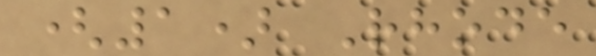(1) Rhode
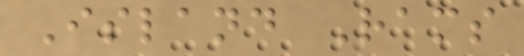Island Rams
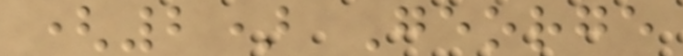(2) George
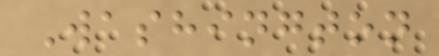Washington
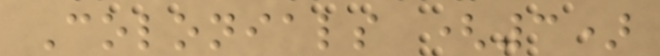Colonials (3)
